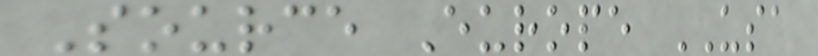Source Europe USA
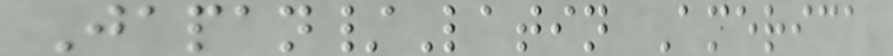Japan/Latin America
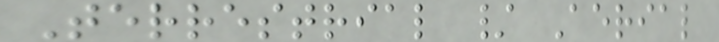Terrestrial / Aerial
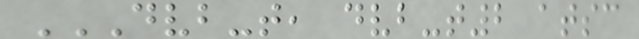DVB-T, DVB-T2 ATSC
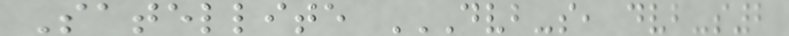Satellite DVB-S, DVB-S2
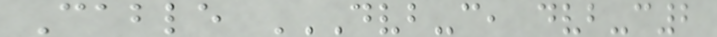Cable DVB-C, DVB-C2
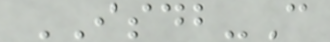ISDB-C
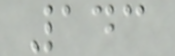143
